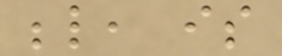below, is
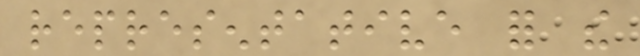representative for the
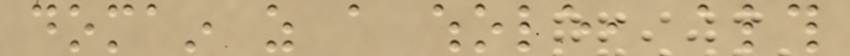domain as a whole, although
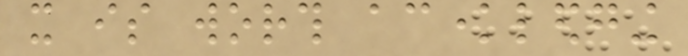it is worth acknowledging
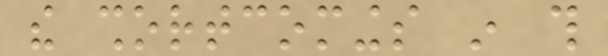the shortcomings in this
